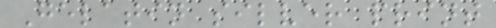Gelatin silver print
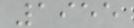1955
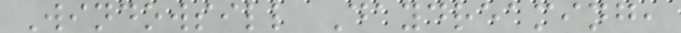Windowsill Daydreaming,
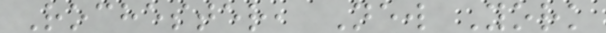Rochester, New York
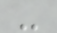-
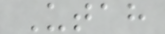Utah
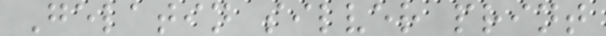Gelatin silver print
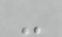-
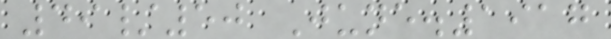49/50 June.1917
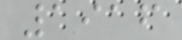1916
